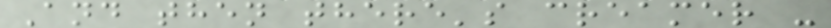And then there's creamer -
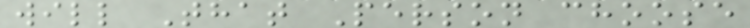will That Person choose
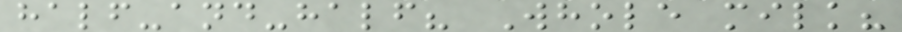half-and-half? Whole milk?
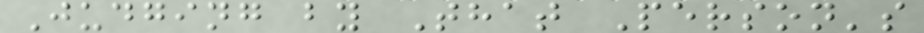Judging by That Person's
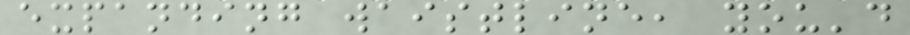expanding waistline, you'd
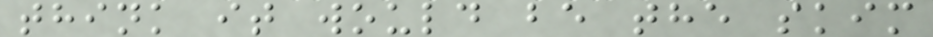think it would be the skim
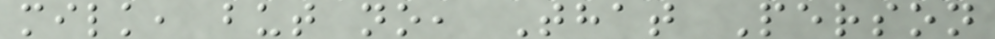milk, but no, That Person
